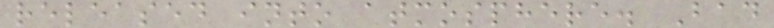released into atmosphere. Bad
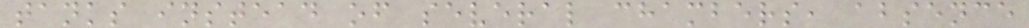tanks instead of several chambers, absence
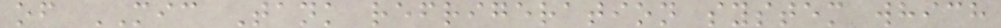of MIC Tank refrigeration system which
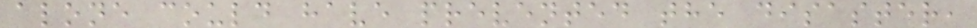alone could have prevented the disaster,
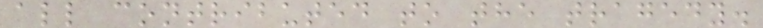all contributed to the tragedy.
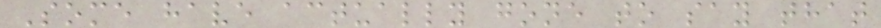Some have actually gone to say that
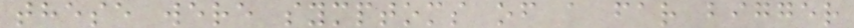these were symptoms of a far bigger
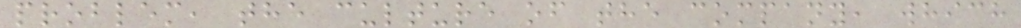problem, the culture of the company, which
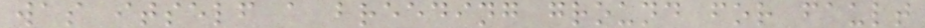was itself a breeding ground for fault
